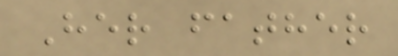Her father
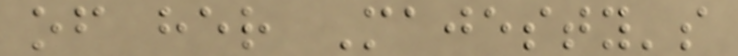of her Majesty's
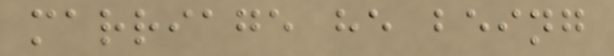marriage he being
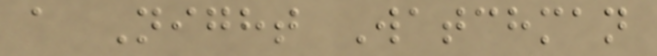a Night Watchman
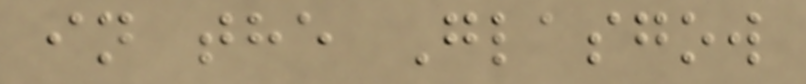in the Glasgow
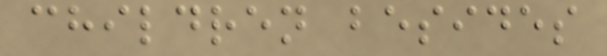children besides
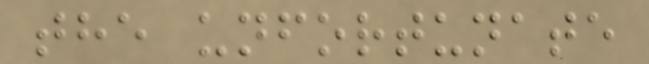the unfortunate
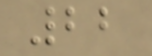22
